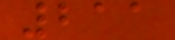211
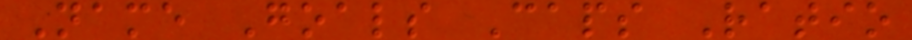Name Goals Caps Ratio
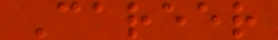Career
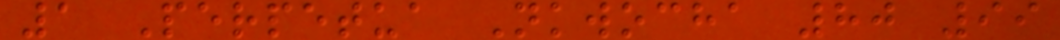1 Perpetua Nkwocha 80 99
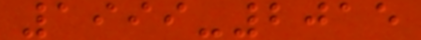1999-2015
